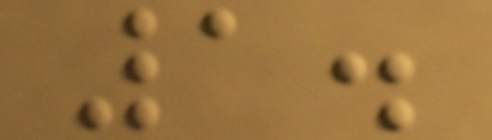1.
